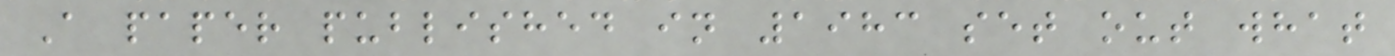A paper published in 1983 set out what
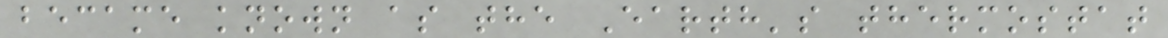became known as the Earth's thermostat
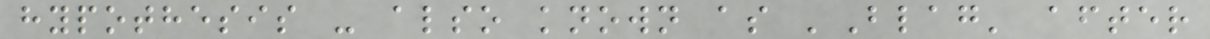hypothesis - also known as 'Blag' after
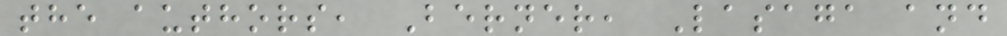the authors, Berner, Lasaga and
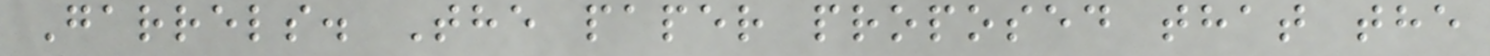Garrels. The paper proposed that the
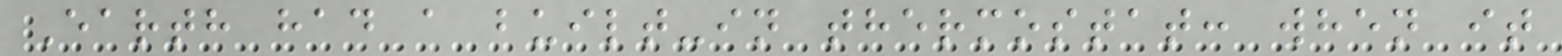Earth had a built-in thermostat: when it
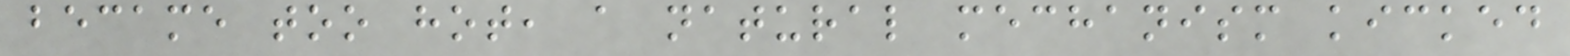became too hot, a natural mechanism kicked
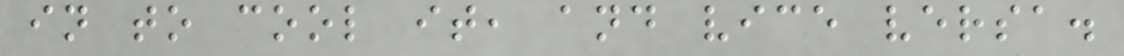in to cool it, and vice versa.
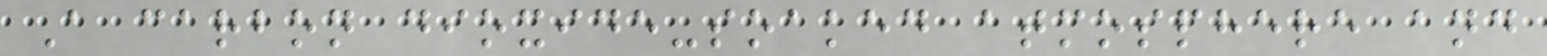A carbon dioxide-soaked atmosphere and
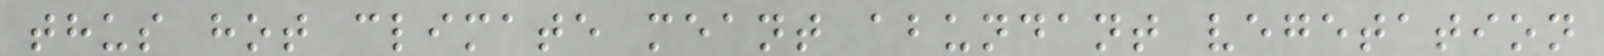thus hot climate meant abundant vegetation
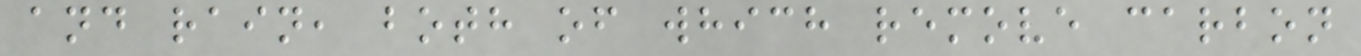and rain, both of which remove carbon
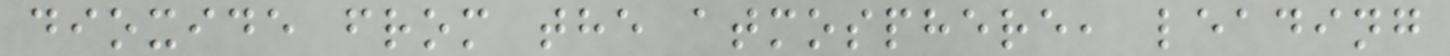dioxide from the atmosphere, leading
